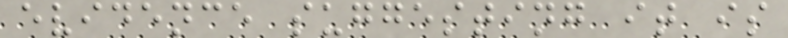evidence suggesting it is
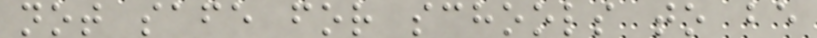not safe for schools to be
